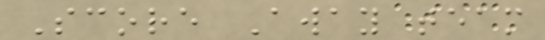Score Away team
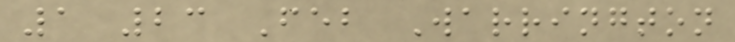1 23 Feb Warrington
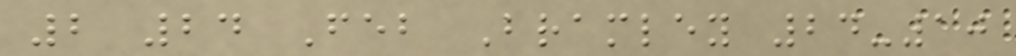2 24 Feb Bramley 24-10
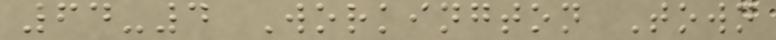64-4 Workington Town
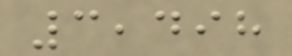3,498
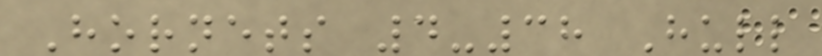Hornets 4-38 Hull
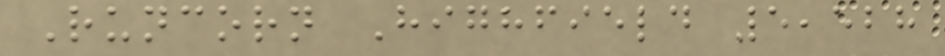Runcorn Highfield 5,528
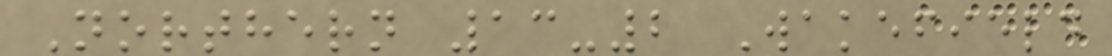Northern 13-2 Wakefield
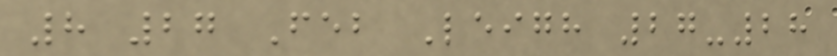8 27 Feb Leigh 27-28
